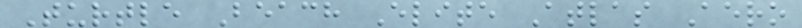Turtle Beach Elite Atlas Aero
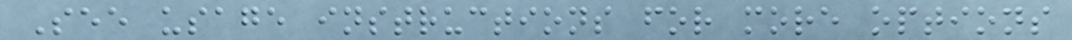See usage instructions for more options
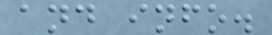and info.
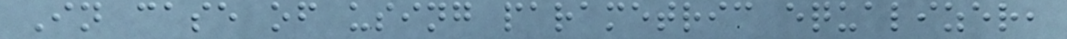In case of using parametric equalizer,
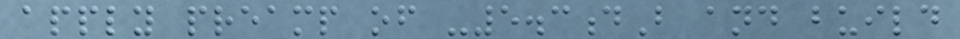apply preamp of -5.3dB and build
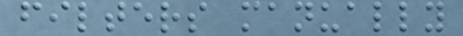filters manually
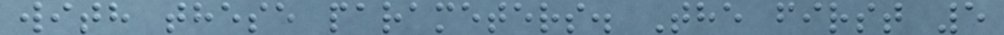with these parameters. The first 5
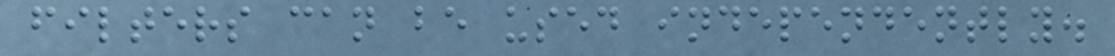filters can be used independently.
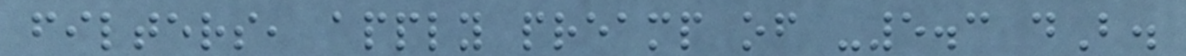filters, apply preamp of -5.3 dB.
